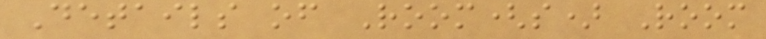Details of Room(s) Room
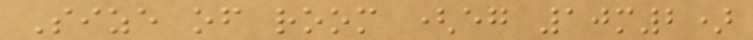Size of room (eg 10m2)
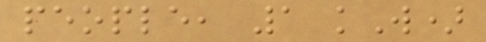people, 1 kW)
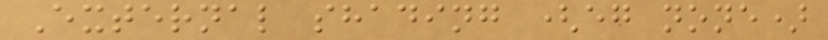External shading (eg none)
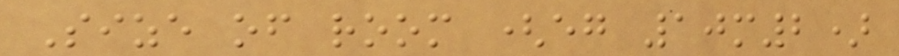Size of room (eg 10m2)
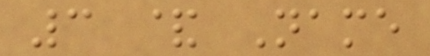3 & Name
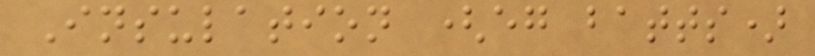Insulation (eg batts)
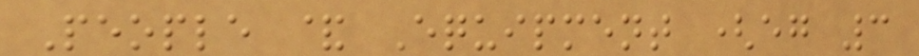People & Equipment (eg 3
